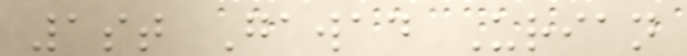1st Gawad Urian
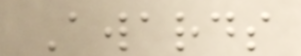Awards
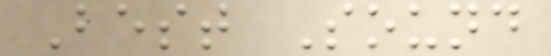Best Sound
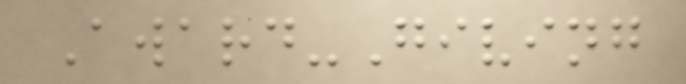Award-Giving
